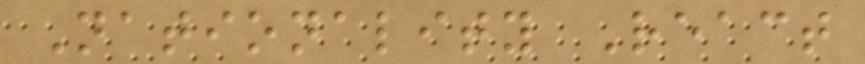Nationality React
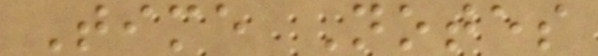Time Notes
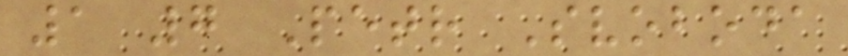1 7 Petr Svoboda
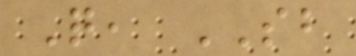Q, SB
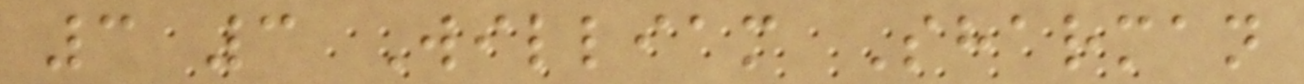3 3 William Sharman
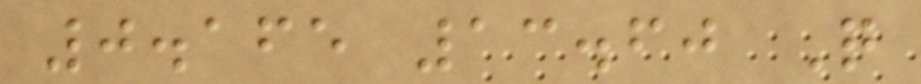0.165 13.60 Q
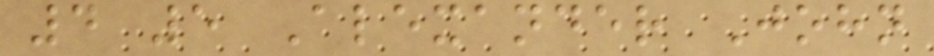4 5 Alexander John
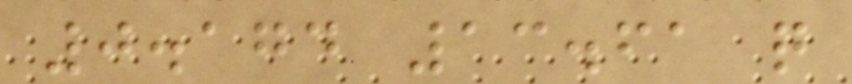0.174 13.61 q
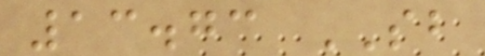13.73 SB
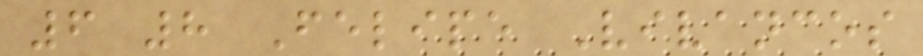6 8 Felipe Vivancos
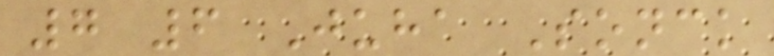7 6 Juha Sonck
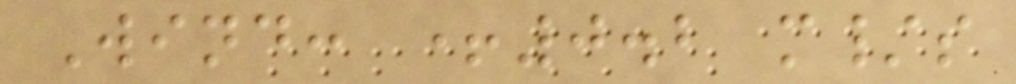Wind: +0.2 m/s
